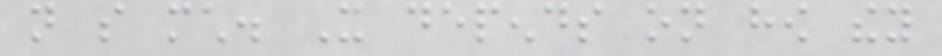not so much. It depends on how they
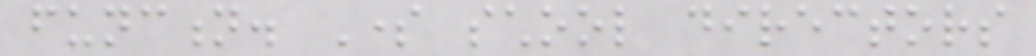function. Some school directors
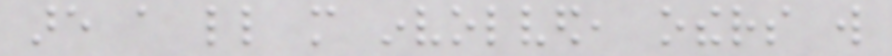are a little more involved, others will
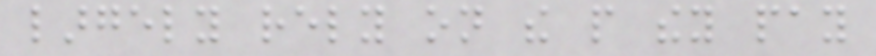largely rely on the people they pay
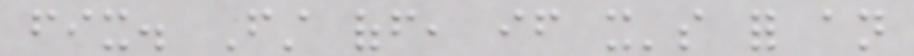fix. First off, if it's for an
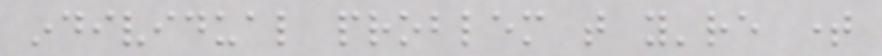individual problem that you're time
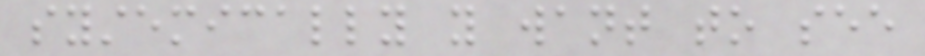systemically you want to see
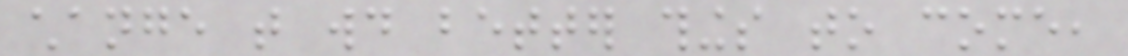change that would better things to come,
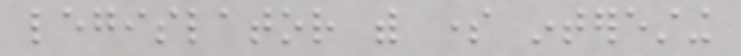legislator with some interesting
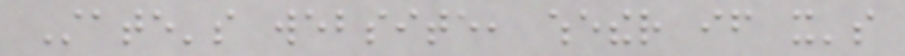State's website, whether if it's
